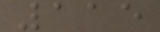115
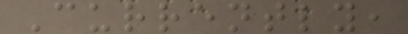Currently,
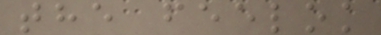the feelok
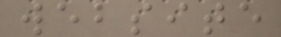website
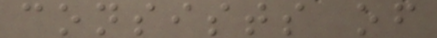consists of
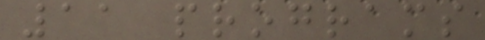11 programs
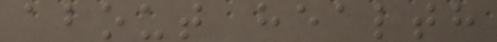about health
